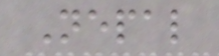Nepal
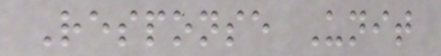Response Unit
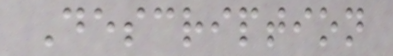Description
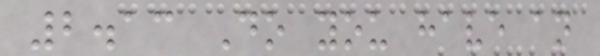2.13 Do you have an
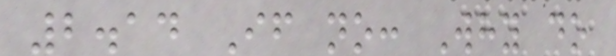2.14 If no: Why do
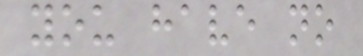you have no
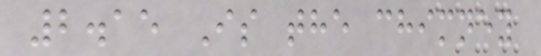2.15 Is the chimney
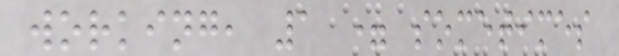working, 1 = sometimes
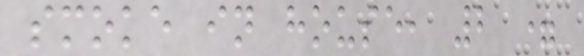smoke in house, 2 =
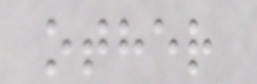other
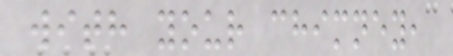with your chimney,
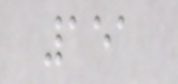151
